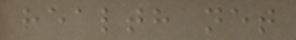health net
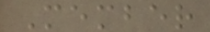Member
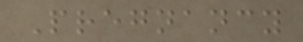Pregnancy
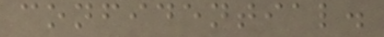confidential.
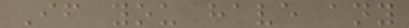If you have any
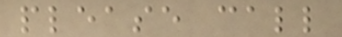please call
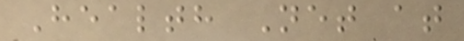Health Net at
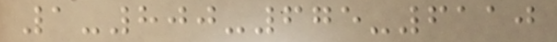1-800-675-6110
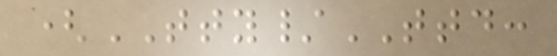(TTY/TTD:
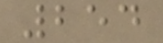254
